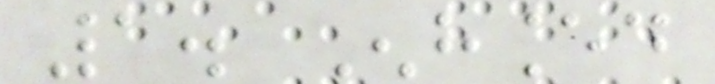1. Enhanced
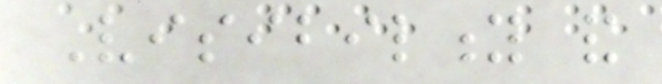Visibility and
